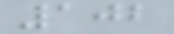102
